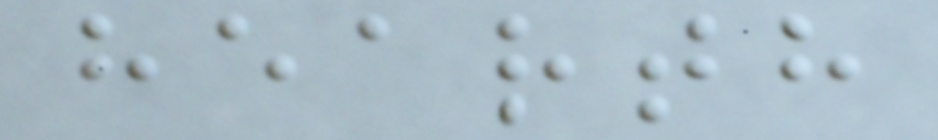hearth
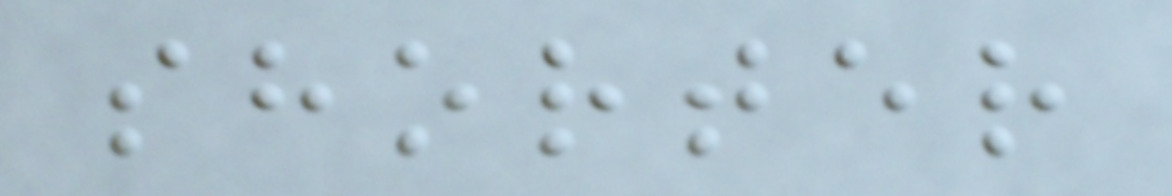shorter
